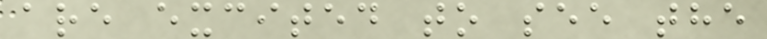are excited to see the
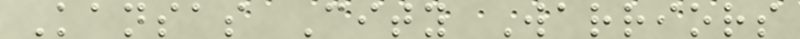Kansas City Warriors
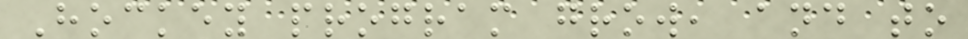Hockey program grow, and to
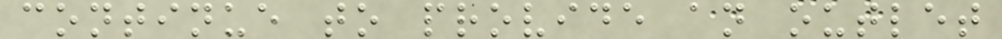continue to provide an outlet
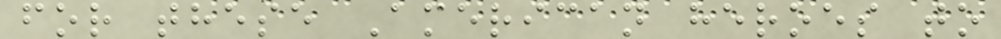for these American heroes to
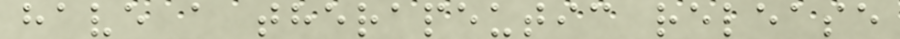have a therapeutic release
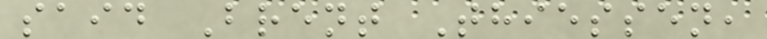said Brent Thiessen,
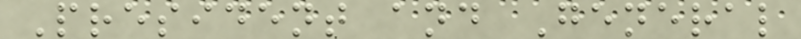President and General
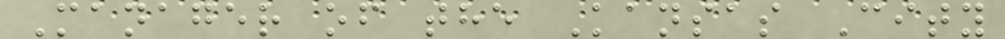Manager of the Kansas City
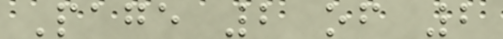Page 2 of 2
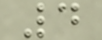4
